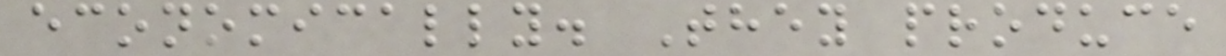economically. They produce
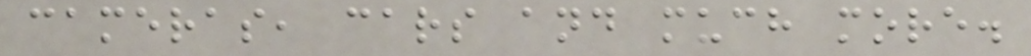cameras, cars and much more.
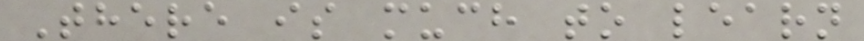There is much to learn
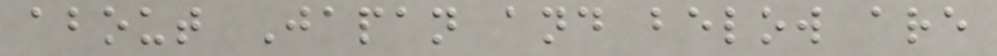about Japan and below are
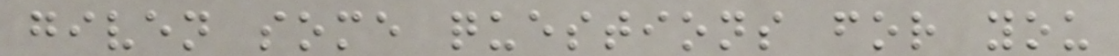given some questions for you
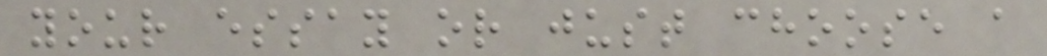your essay or just choose a
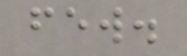few.
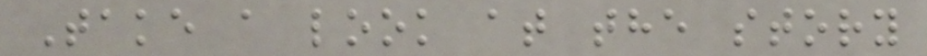Take a look at the story
